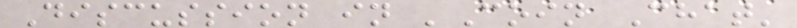Discussion in 'Coin Chat'
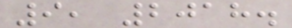9, 2018.
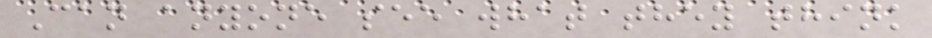Can anyone see what they think
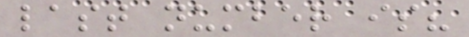last number is?
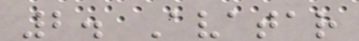2. Avatar
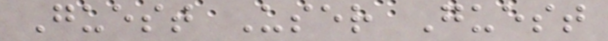Guest User Guest
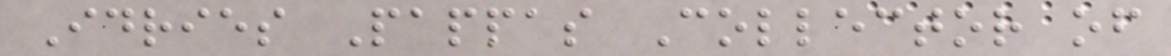Idries Pappas Collector of
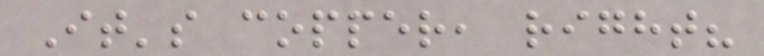It's copper, right?
